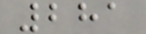281
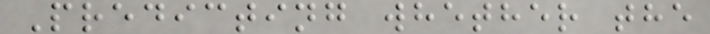Predicting whether the
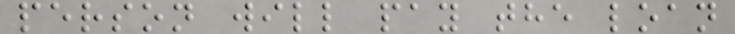person will pay the loan
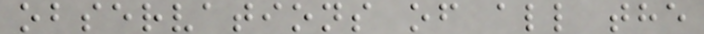observations of all the
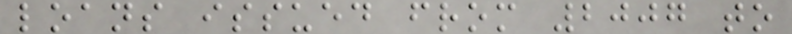loans issued from 2007 to
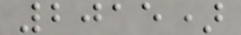2015)
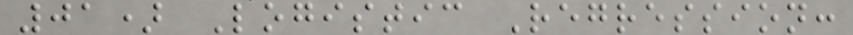01) Logistic Regression:
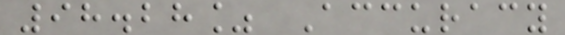98.28% Accuracy
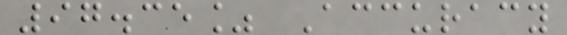97.35% Accuracy
